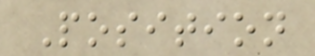Position
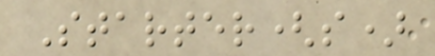Starter(s)
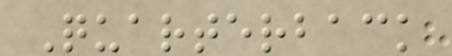Quarterback
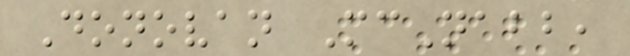Donovan McNabb,
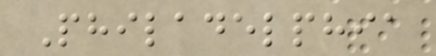Philadelphia
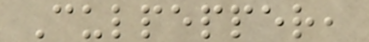Culpepper,
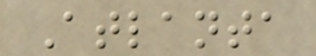Atlanta
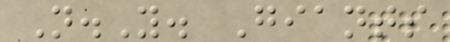N.Y. Giants
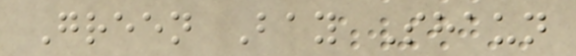Green Bay Shaun
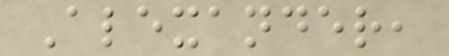Alexander,
